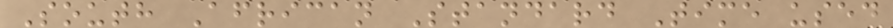South African Standard Time used
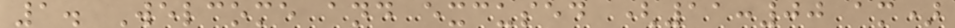1. Welcome and excused (11:00 am)
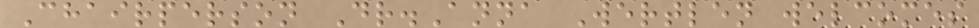Chairperson Dr.Anna Wertlen welcomes
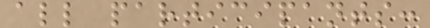all participants:
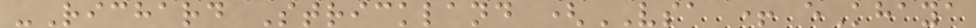-Richard Strickland (VSA + eKhaya
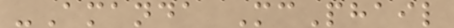-Amanda McPhail
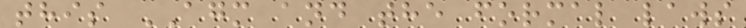this AGM and the formal laws
